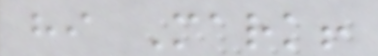hi Mark!
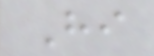Hi
